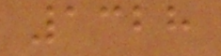1328
